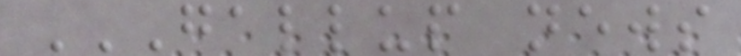GALLUP NEWS
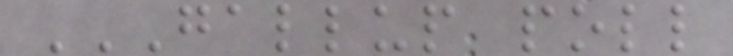GALLUP POLL
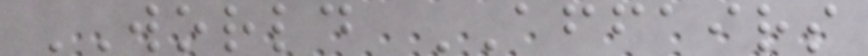WORLD AFFAIRS
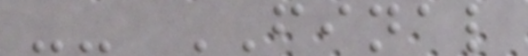-- FINAL
